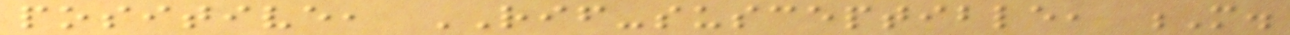positive, RIF-susceptible, M.
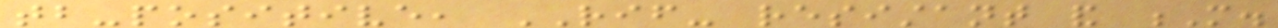tb-positive, RIF- resistant and M.
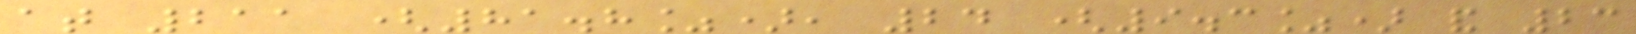at 211 (81.8%), 24 (9.3%) and 23
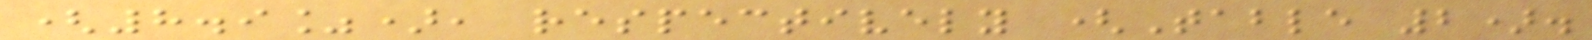(8.9%), respectively (Table 2).
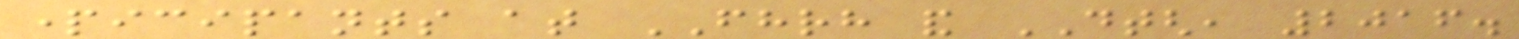participants at FHRH and DTGH, 2016.
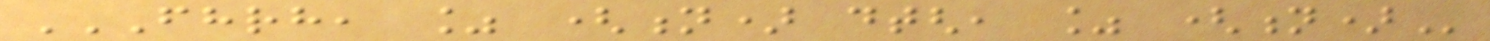FHRH, % (N) DTGH, % (N)
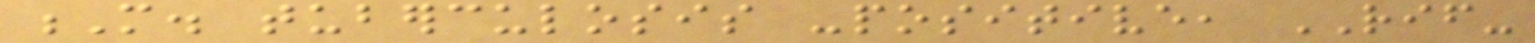M. tuberculosis -positive, RIF-
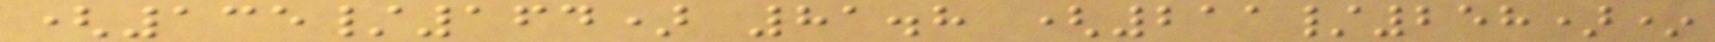(135/164) 81.8 (211/258)*
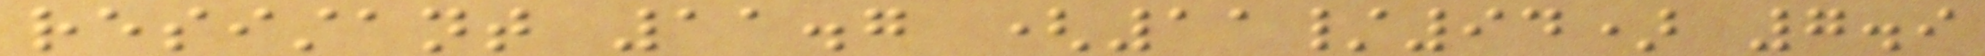resistant 11.7 (11/94) 7.9
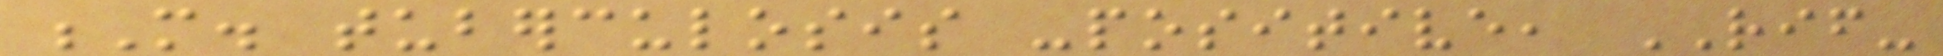M. tuberculosis -positive, RIF-
